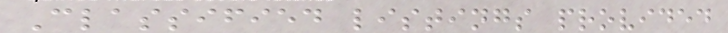Classified listings provided
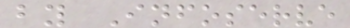by Infoserve
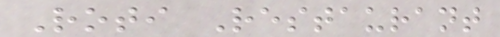Roti Restaurant
